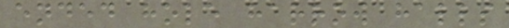ended hole harrow halls
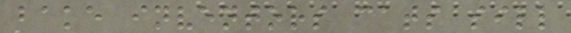bake inventors cats sill
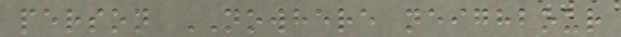person NOWHERE neighbour
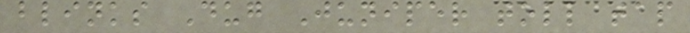blinks Dug Juniper toll tap
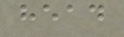head
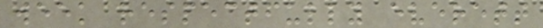week respectfully everett
